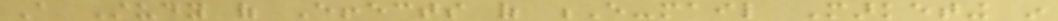A Study of Effects of E-mail Marketing in
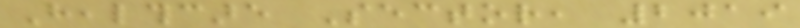Healthcare Sector, 2019
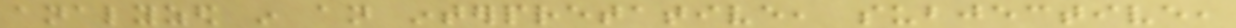analyzed in an interpretative, subjective,
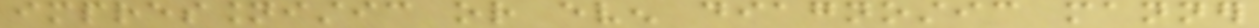impressionistic or even diagnostic manner
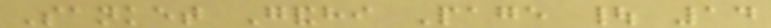Sanket Gandhi Page | 14
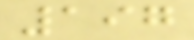197
